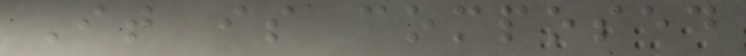It is composed
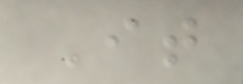It
